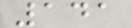141
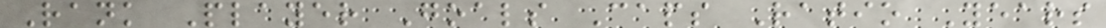Rank Player Goals Caps Ratio Years
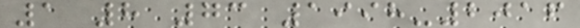1 8 73 1998-2016
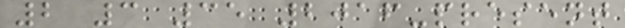2 3 35 2016-present
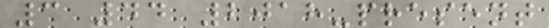3 44 2018-present
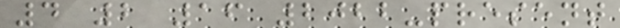4 2 16 2022-present
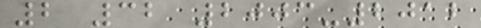2 32 2003-2012
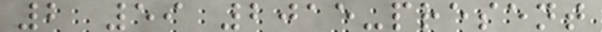2 59 2015-present
